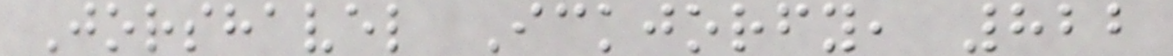Jorshavel Ickjorfy, 822
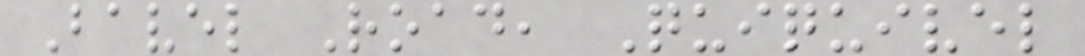Bavel Road, Quiquivel
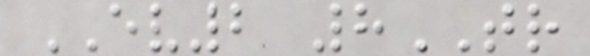EV2 8TR
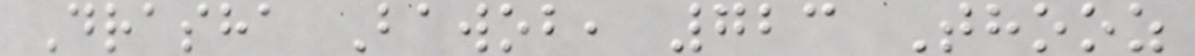Drasha Bawob, 723 Thooz
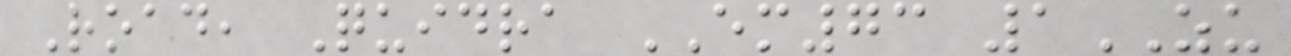Road, Quidra EM73 1ZU
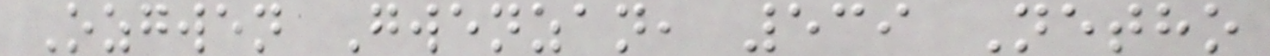Ozgwen Gwenzan, 539 Netho
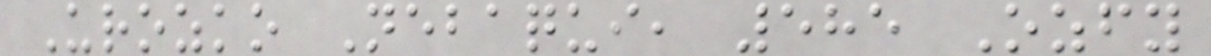Urozko Nebaqui, 585 Ozfy
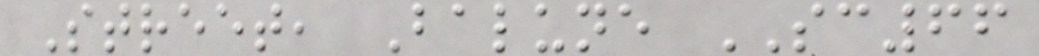Street, Balune SC66
